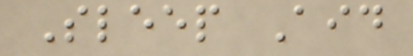Sleep Aid
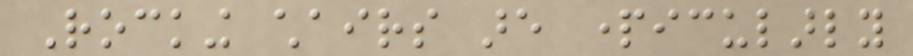Rocking chairs are particularly
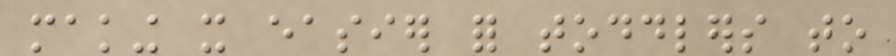making it easier for toddlers to
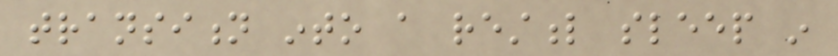transition into a restful sleep in
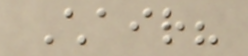Chair?
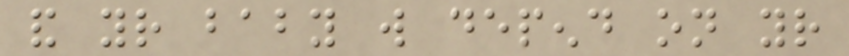and your baby will depend on your
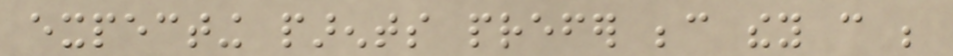expecting parents prefer because they can be
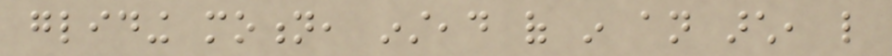gliding motion, instead of in an arch, like
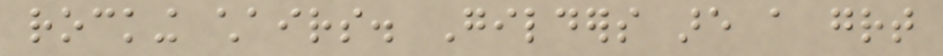rocking chairs. Gilders are a great
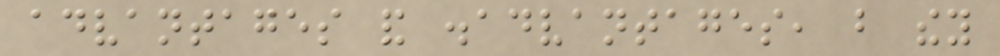advantages and disadvantages, but they
